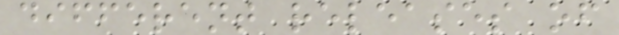different releases of
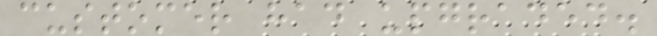customer had upgraded.
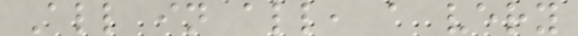All in all, a very
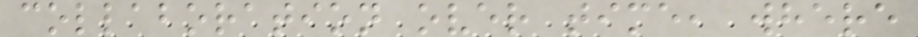collaboration over time, where
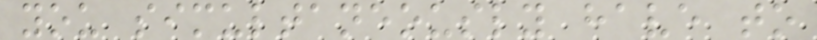you simultaneously have to
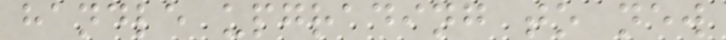handle upgrading to new
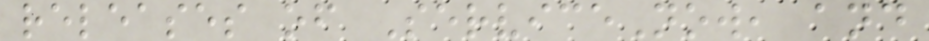releases of ServiceNow, and
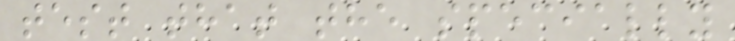test that the specially
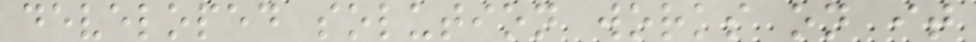developed solution works on it
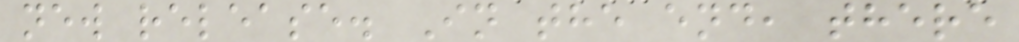new release. In the end, there
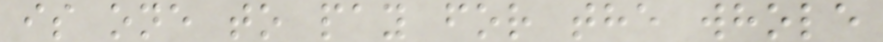is one to pay for the whole
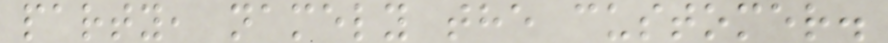party, namely the customer.
